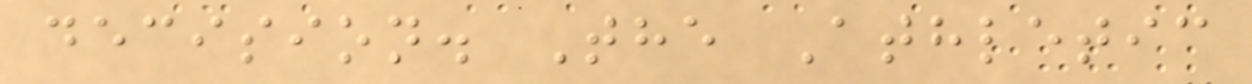decision. The Athletic
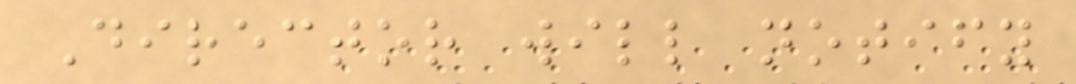Director will notify
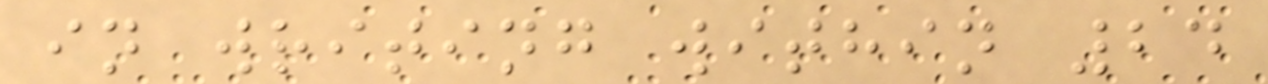in writing within 24
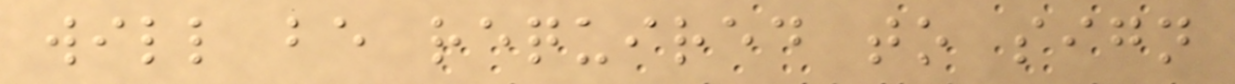will be required to sign
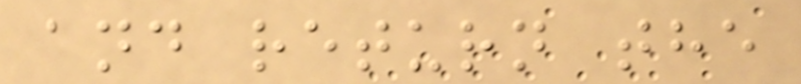and return the
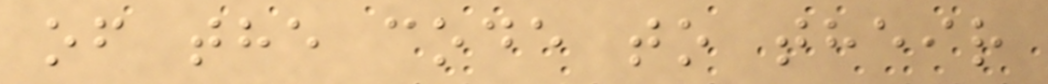of the code to their
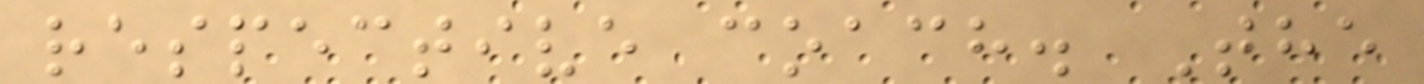respective coach. The
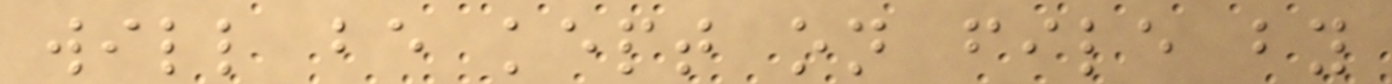will be kept on file by
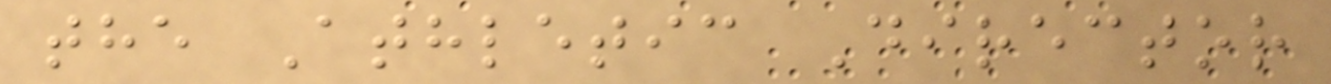the Athletic Director
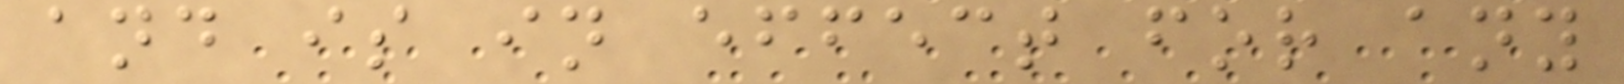and is in effect for any
